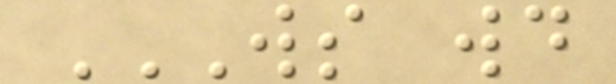WS WD
